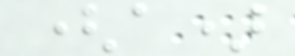(a)
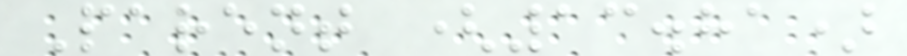Parent (13.81)
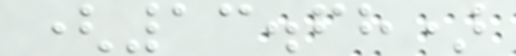(13.68)
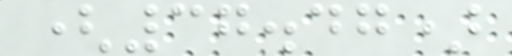(37.47)
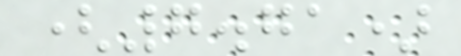(7.71)
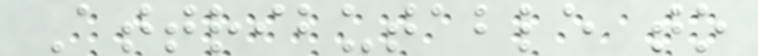Attributable to
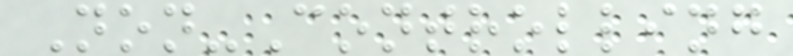Non-Controlling
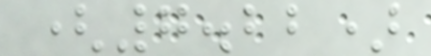(7.22)
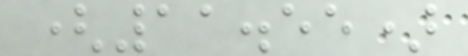(11.55)
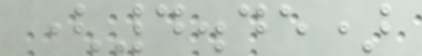(4.45)
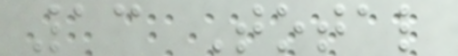13 Total
